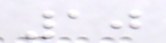10
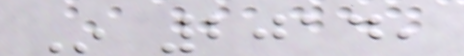In 2014,
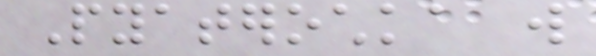Pyaterochka will
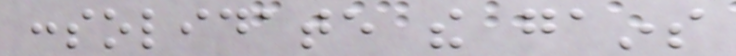consolidate the gains
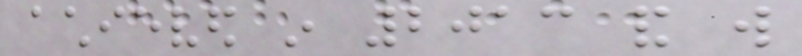achieved in 2013 and will
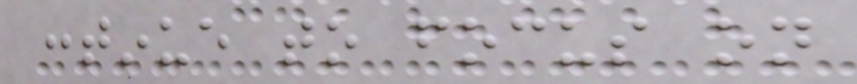continue to focus on
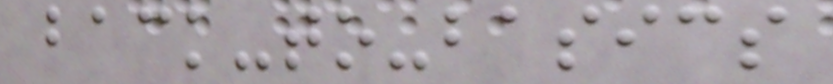back-to-basics
